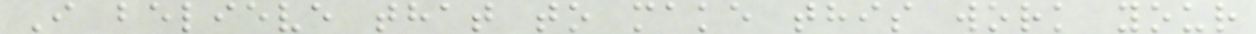I believe that to make this work your
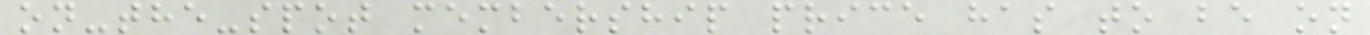on-the-spot membership price has to be on
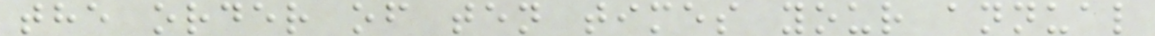the order of ten times your annual
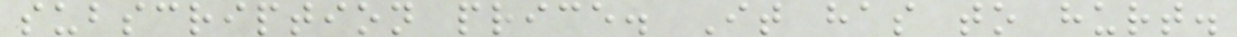subscription price. It has to hurt.
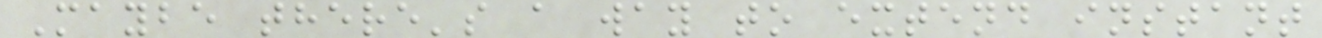Maybe there's a way to extend instant
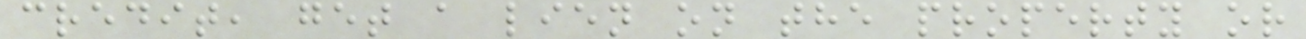credit, get a lien on the property or
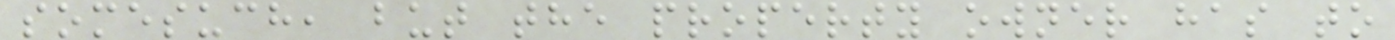somesuch, but the property owner has to
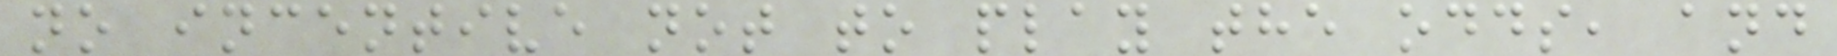no incentive not to play the odds, and
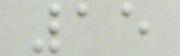15
